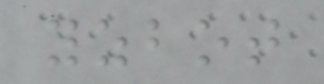yzbot
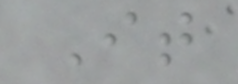It
